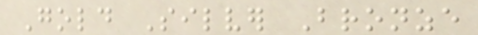Gold Silver Bronze
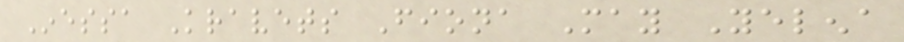Inessa Kravets Fiona May Yelena
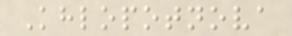Khlopotnova
